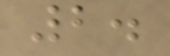2.
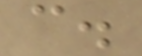c.
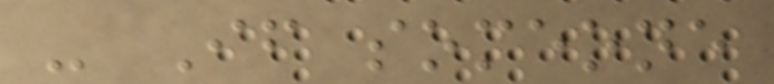- If someone
